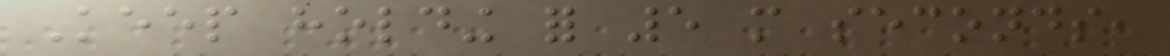Keep holding for 5 more seconds,
